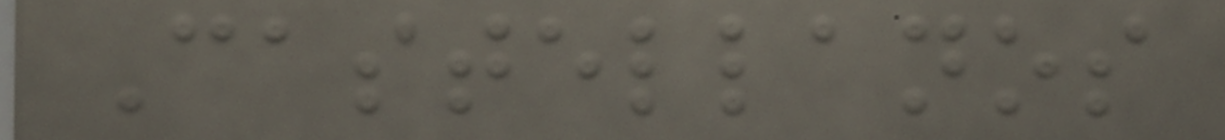Castellanos
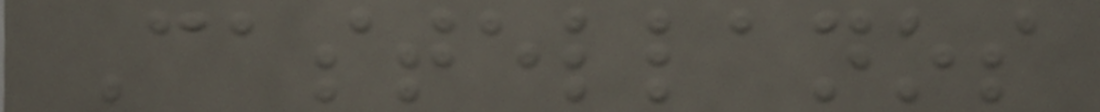Castellanos
